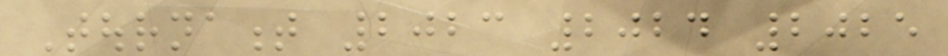Tournament 2023 2024 2025
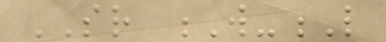SR W-L
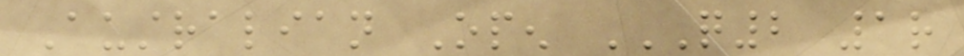Australian Open Q2 1R
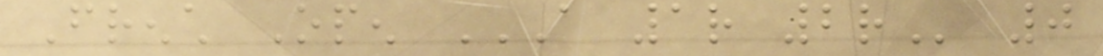French Open A 1R 2R 0
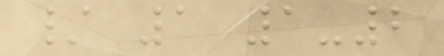/ 1 1-2
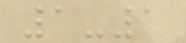1-1
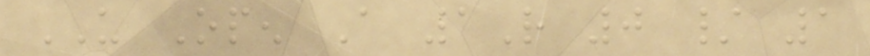US Open A 1R 0 / 1
